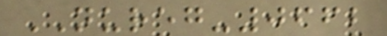NUREG-0662
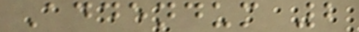Addendum 2
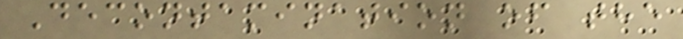Decontamination of the
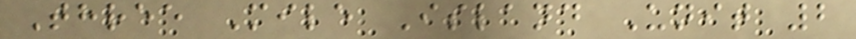Three Mile Island Unit 2
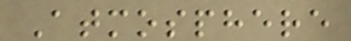Atmosphere
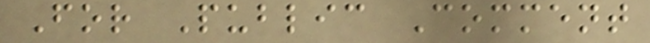For Public Comment
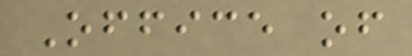Office of
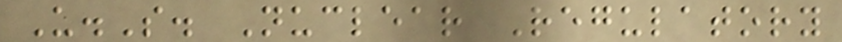U.S. Nuclear Regulatory
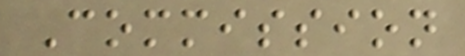Commission
